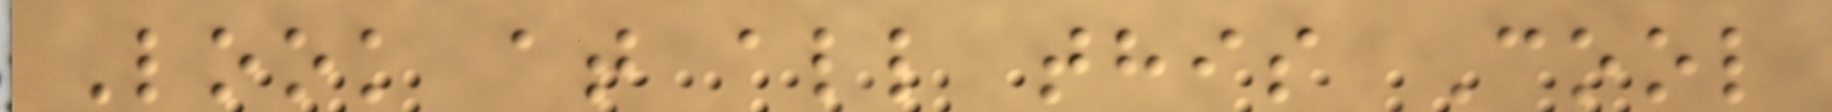Look at all this Cool
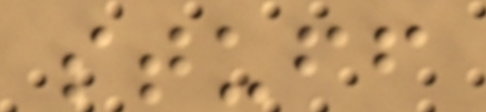stuff
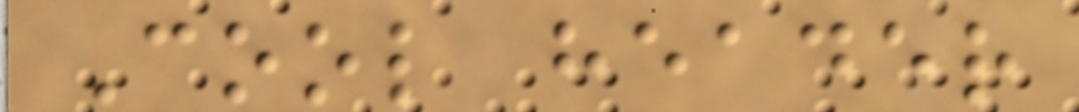Cool header
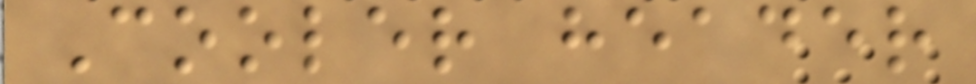Cooler header
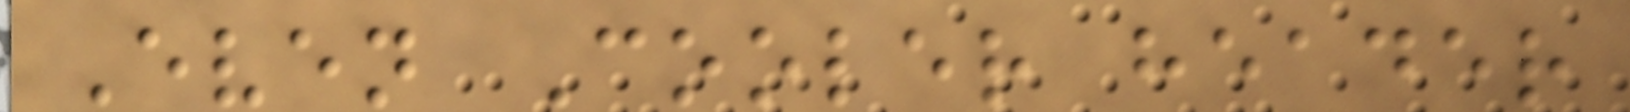Even Cooler header
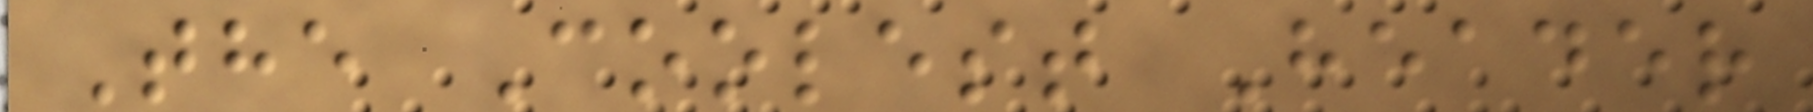The Coolest Header
